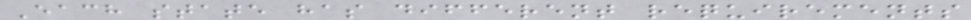Each state has different requirements
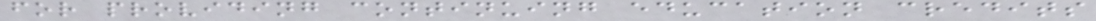for providing continuing education credits
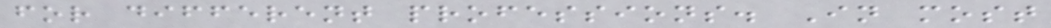for different professions. In most
